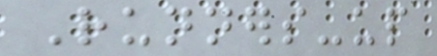Runners-up
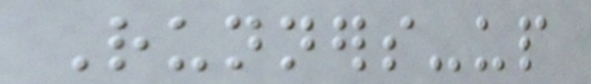Runners-up
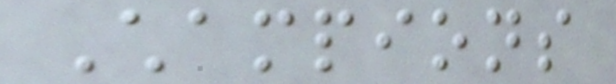Champions
